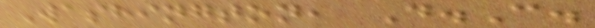Washington, D.C.
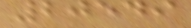20549
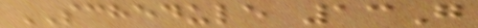SCHEDULE 13G
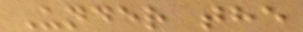Under the
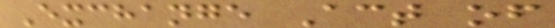Exchange Act of
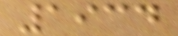1934
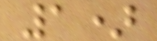1)
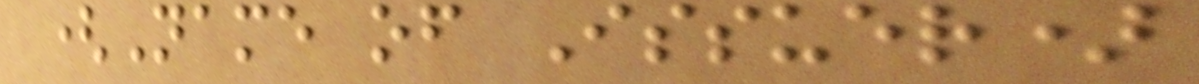(Name of Issuer)
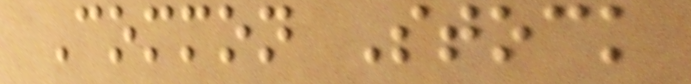Common Stock
